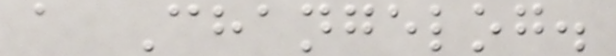a Changelog.
